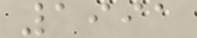1991
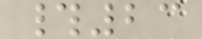#23
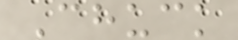Chuck
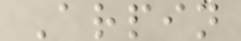Arpin
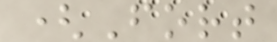(Fort
